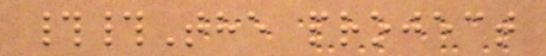##The project
